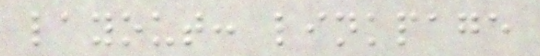layout: linkpage
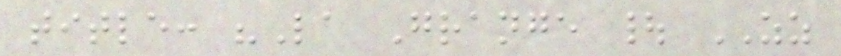title: "La Grange | ZZ
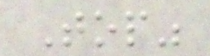Top"
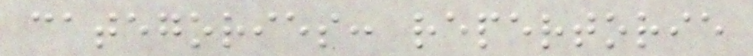categories: repertorie
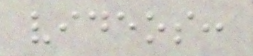videos:
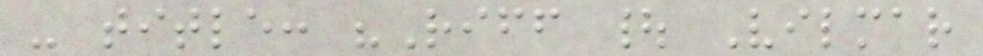- title: "Riff | Vilmar
